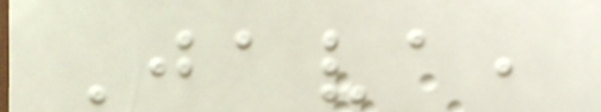Java,
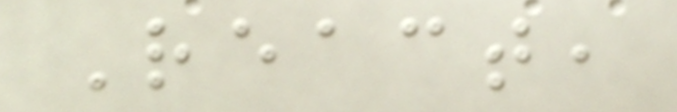React,
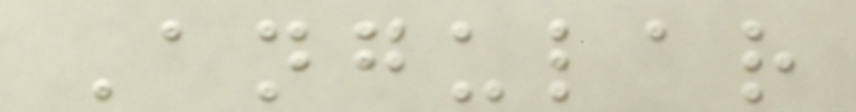Angular
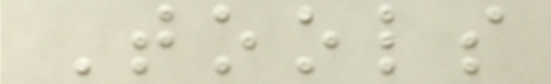Tools
